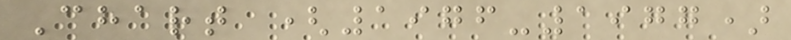Chart (1976-1977)
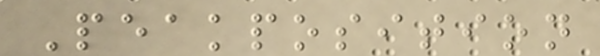Peakposition
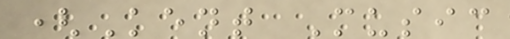(Kent Music
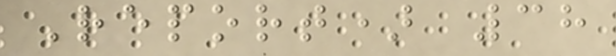Report) 38
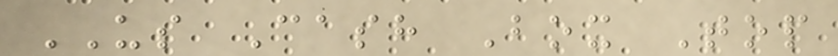US Cash Box Top
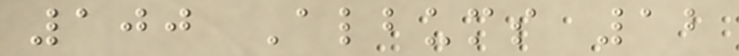100 Albums 12
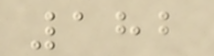182
